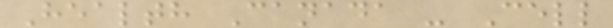Health Canada - Cell
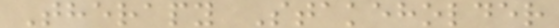Therapy Stakeholder
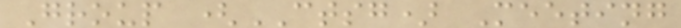Group (CTSG) Meeting
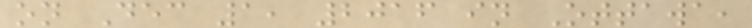on Dec 1, 2016 in Ottawa,
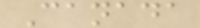Canada
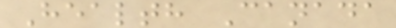Health Canada
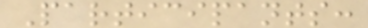Participants:
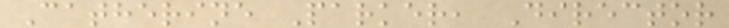Catherine Parker, Director
